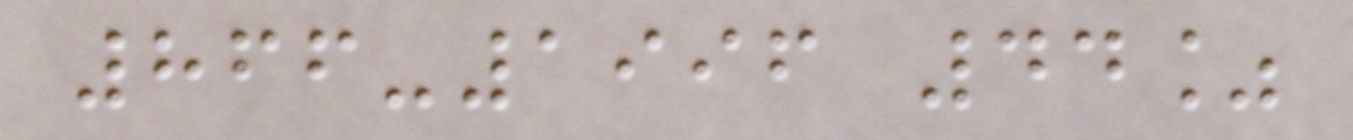866-1996 44%
